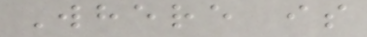Where is
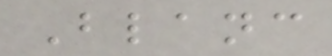Blanc
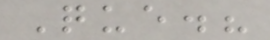Que.?
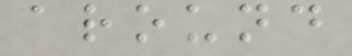around
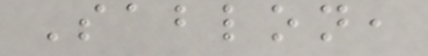Sablon,
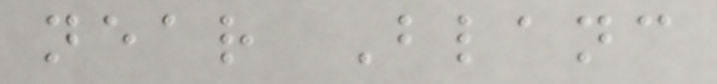near Blanc
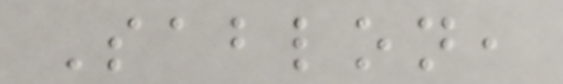Sablon,
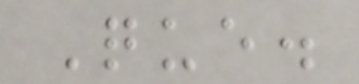Que.
